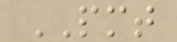PMT
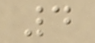4
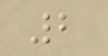2
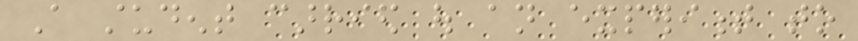A student carried out an experiment to
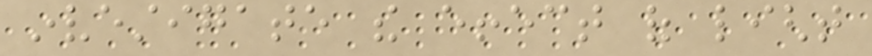investigate the effect of light
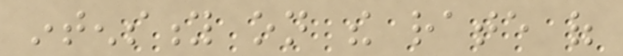intensity on the rate of
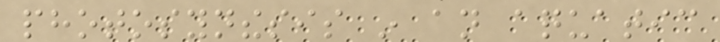photosynthesis in an aquatic
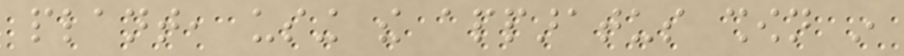plant, using the apparatus shown in
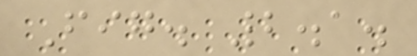Fig. 2.1.
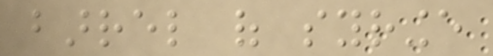barrel of syringe
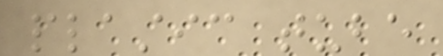plastic tube
